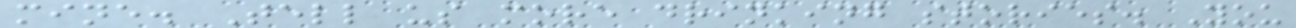mine. Tell us more drinking stories. You
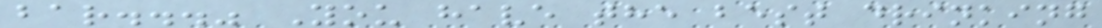bar..." You have the best drinking
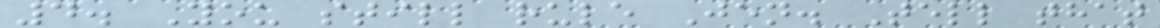4. You still rule Jen. Tell that
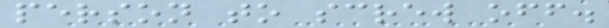person to screw off.
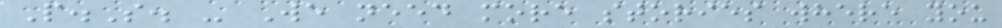P.S. - We need more stories where you
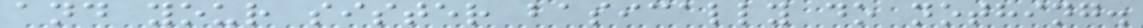and your sister basically do nothing.
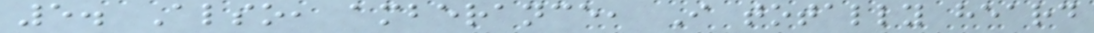5. Also, amberance, I totally heard
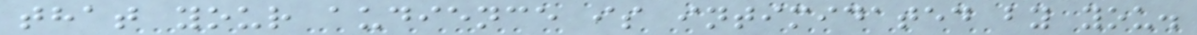that your audience is intimidated by you.
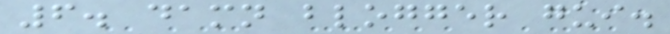6. damn blogger gui.
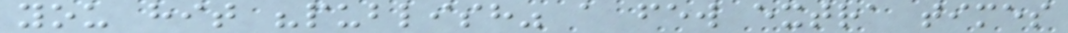you hit "publish" a few extra times
